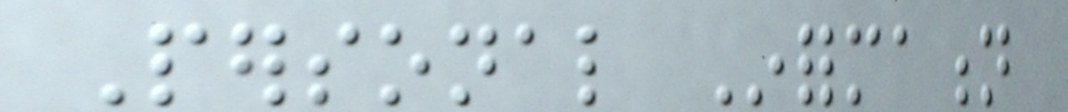Personal Information
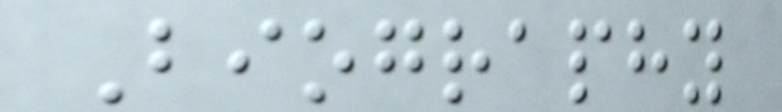Biography
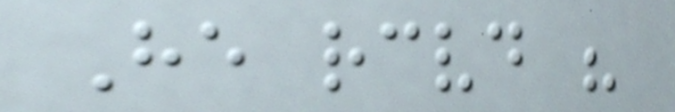He received his
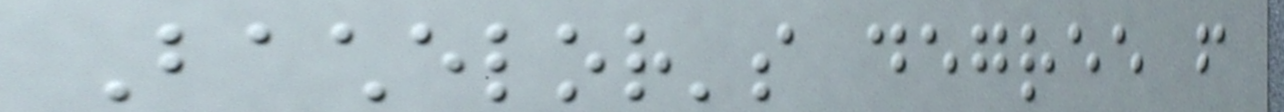Bachelor's degree from
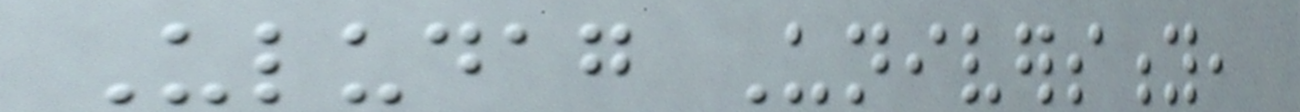Uludag University,
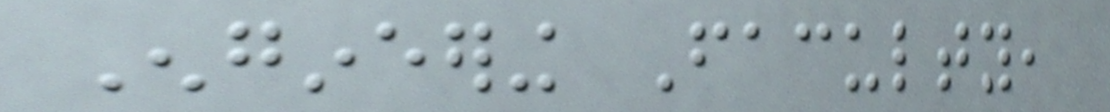Engineering Faculty,
